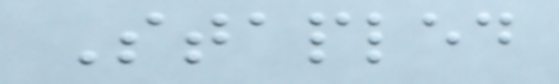Stapled
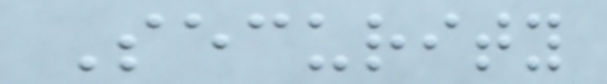Security
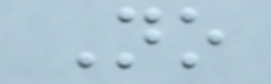No
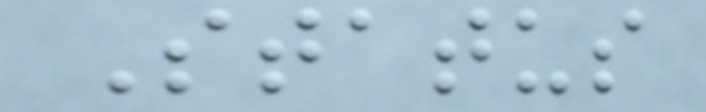Status
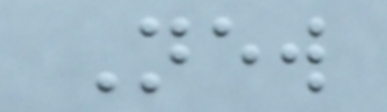New
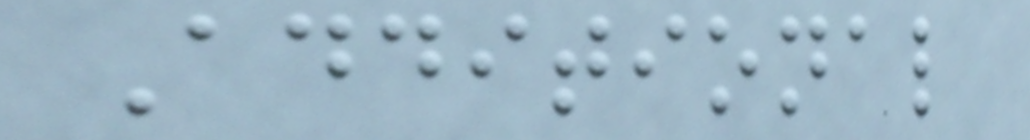Additional
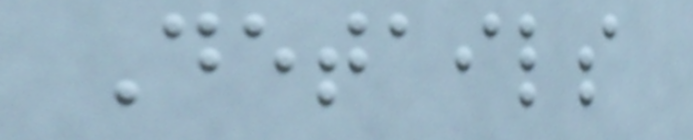Details
